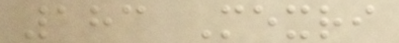183 Mexri
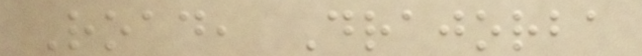Road, Drajorba
